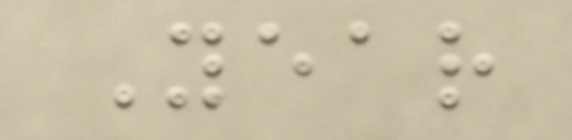Year
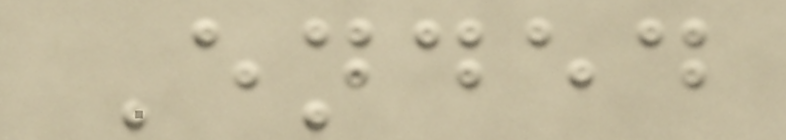Ended
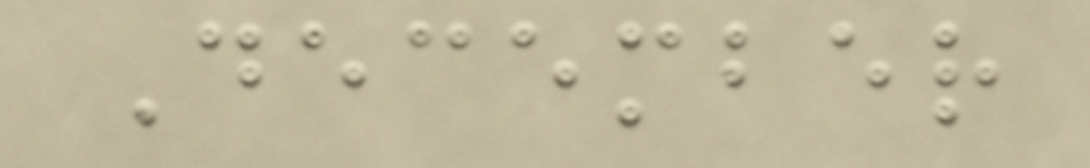December
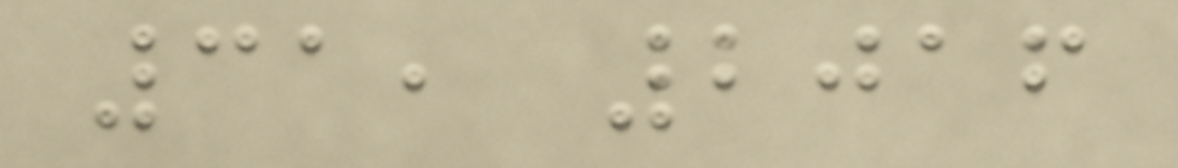31, 2016
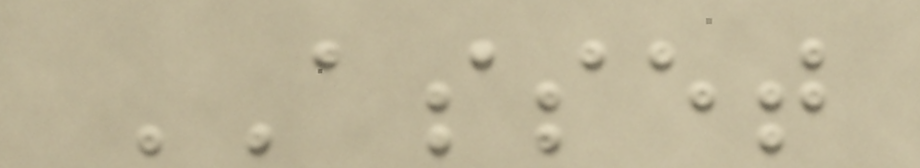ASSET
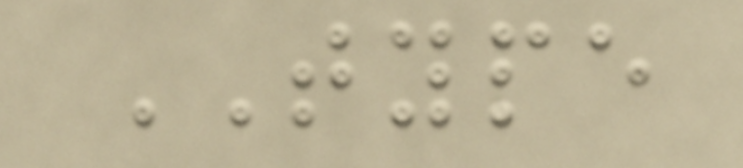TYPE
